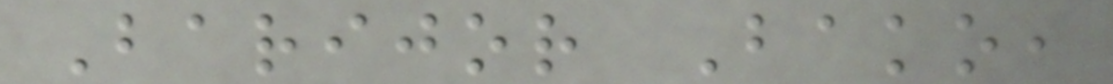Barijor Bako,
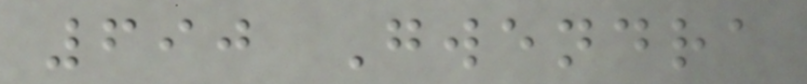690 Gwendra
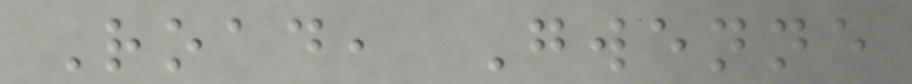Road, Gwenne
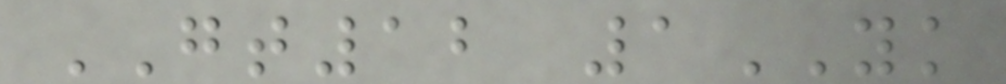GT12 1YK
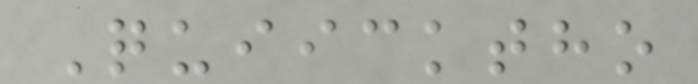Quiicktho
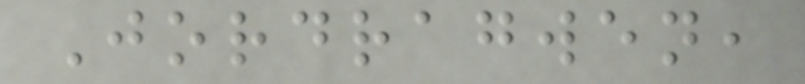Jordragwen,
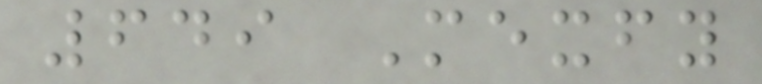649 Mexfy
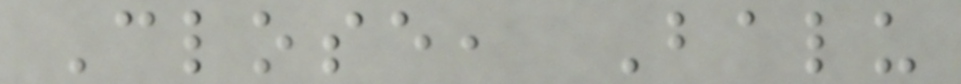Close, Balu
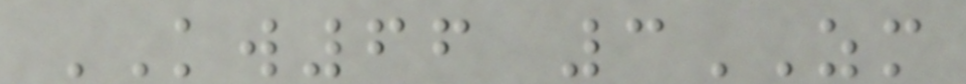KW66 3ZM
